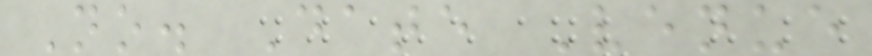No. Date Venue
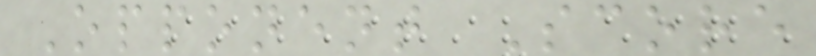Opponent Score
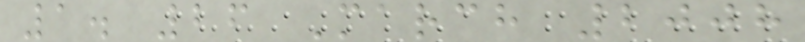1. 26 March 2008
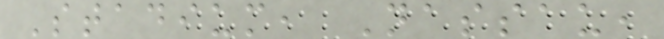Stadium, Nassau,
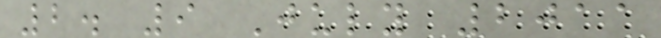2. 9 July 2011
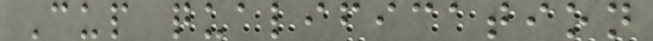Cup qualification
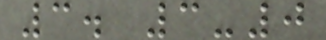3. 3-0
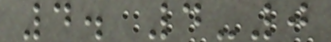4. 4-0
